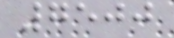7500
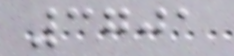3701
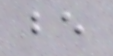be
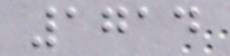1714
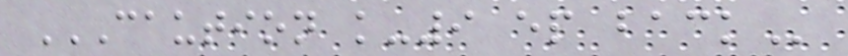CAUTION K-9 EP BACK
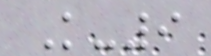K-9
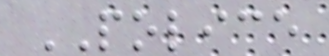POLICE
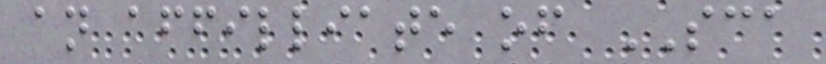an affilliate of SCA
